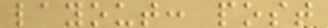layout: post
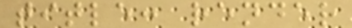title: render
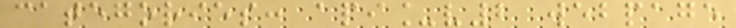categories: api_v2 webpage
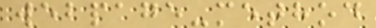webpage-method
